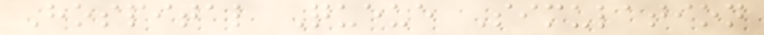Hospital Queue Simulation
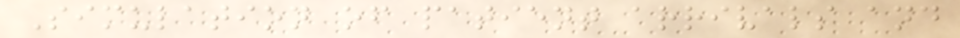Simulation of patient arrivals and
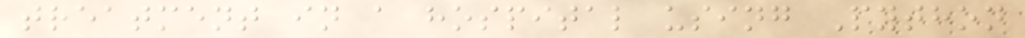treatment in a hospital using Python
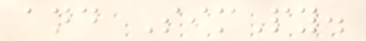and SimPy.
